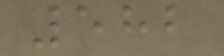582
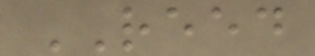REED
